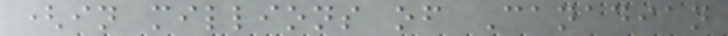(in millions of Canadian
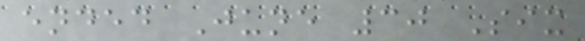ended June 30 Six
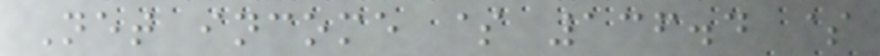Net income $ 136.4 $
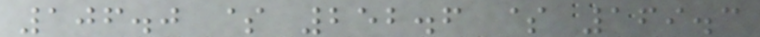106.0 $ 252.6 $ 169.3
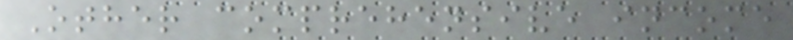Other comprehensive income
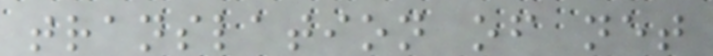translation of net
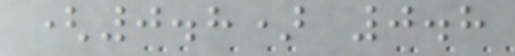(0.8) 0.8
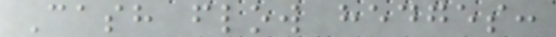Cash flow hedges:
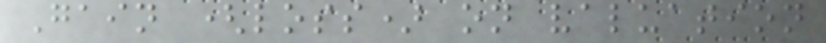Gain (loss) on valuation
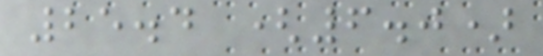25.4 (6.0)
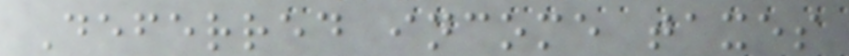Deferred income taxes
